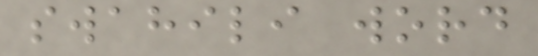swahili word
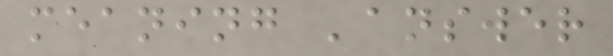meaning 'answer
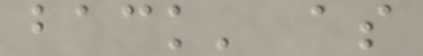back' as
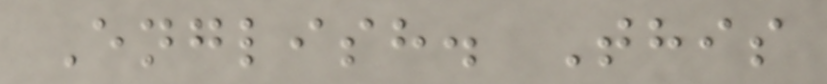English. This
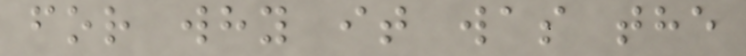for why it was the
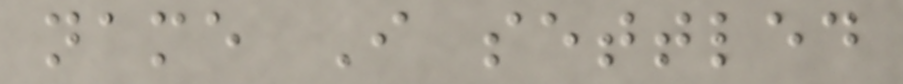name I settled
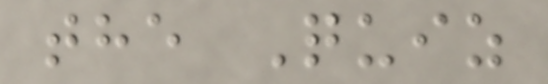the Quiz
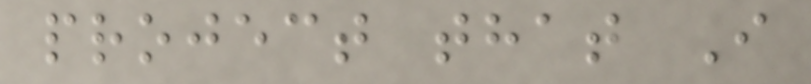project that I
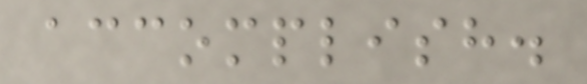accomplish.
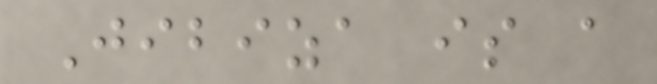Jibiza is a
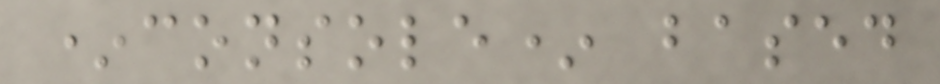*console* based
